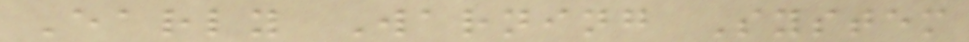Early Warning System
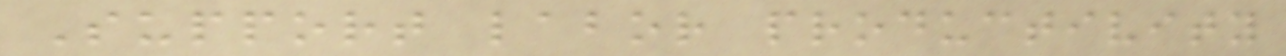Support labor productivity
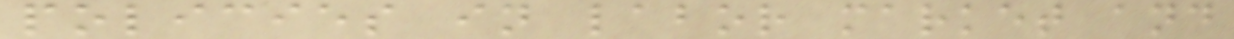policies in labor market and
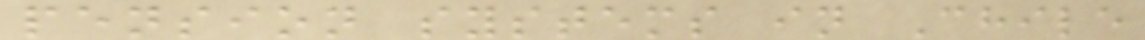pension systems in Chile
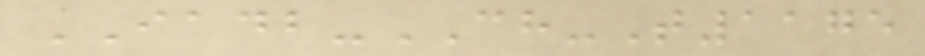IADB-CH-T1175
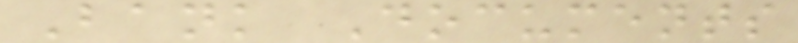Bank Documents
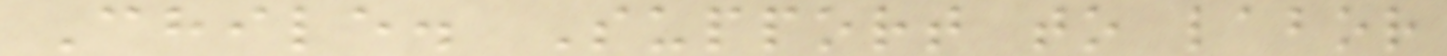Chile. Support to labor
